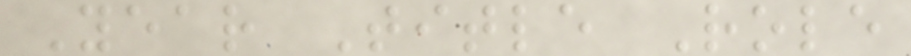Year Title Role
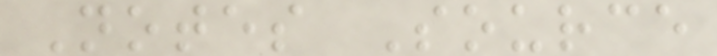Notes Source
